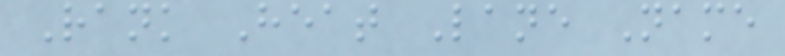Rank Heat Lane Name
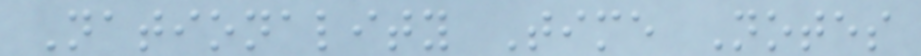Nationality Time Notes
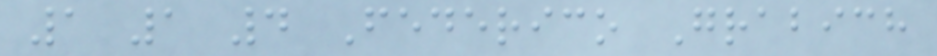1 1 4 Federico Grabich
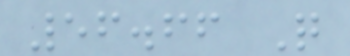56.66 Q
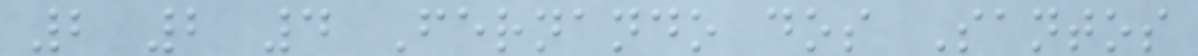2 2 4 Fernando dos Santos
